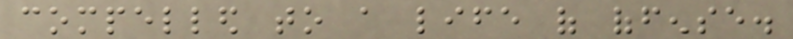compelled to a life of offense.
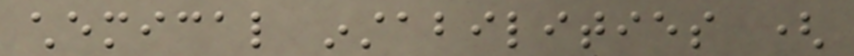chemical instabilities (
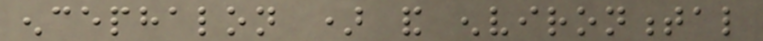encephalon ) and environmental
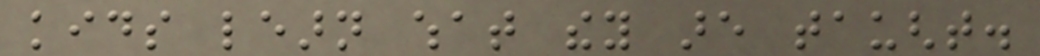kids learn what they are taught.
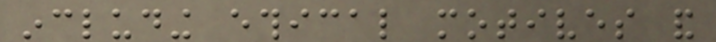including ethical motives and
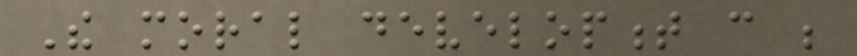The moral development can be
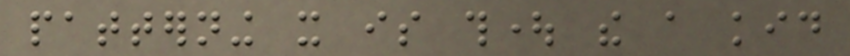patterning it is thought the a kid
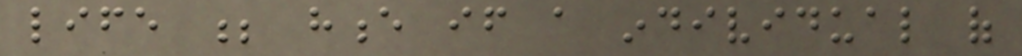life ; hence if a individual of
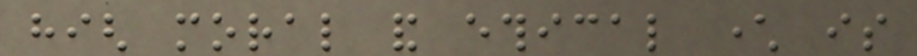high moral and ethical character is
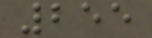255
